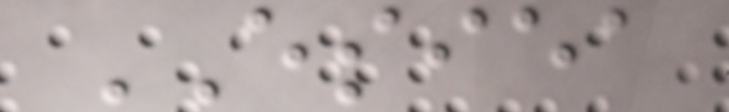ESIEA
